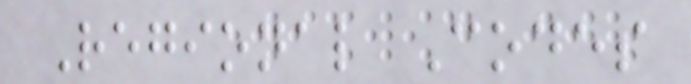Regional Codes
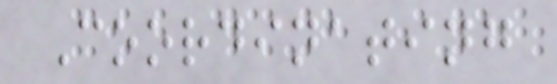Coordinating
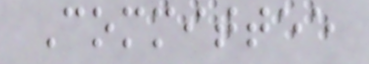Committee
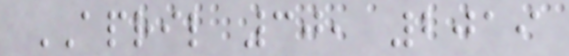APRIL 30, 2019
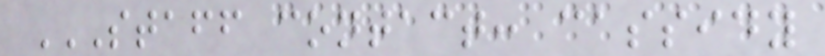STAFF CONTACT: CASSIDY
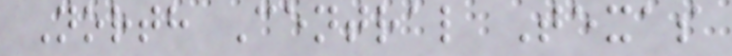North Central Texas
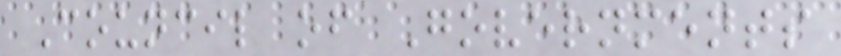Council of Governments
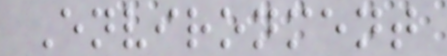Environment
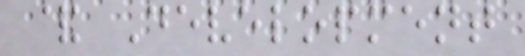& Development
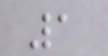1
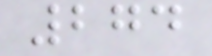274
